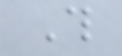This
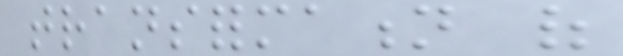transformation of
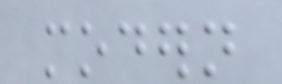modern
